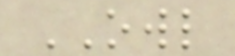OWL
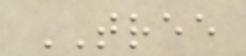TREE
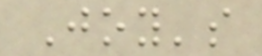Joy's
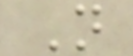N
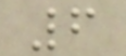6
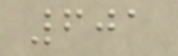601
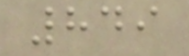849
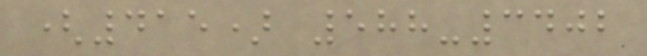(415) 588-3402
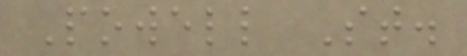Powell St.
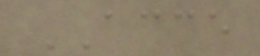ACCE
